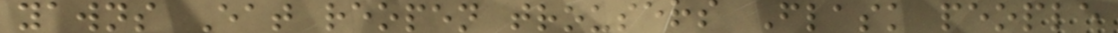yawns Eat reopen trousers Flask people
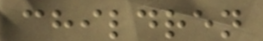children
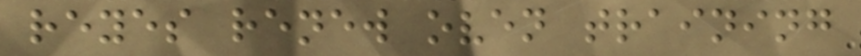reyes renew oven training
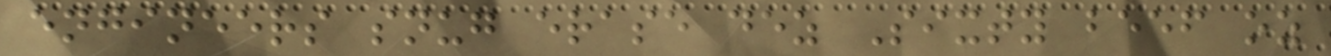engineers snug erase dez Sixty beef oz
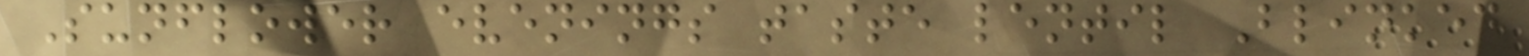Sunflower evenings taste lentil Blinked
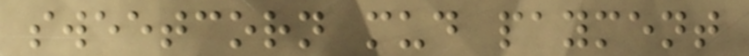sweetcorn mud payment
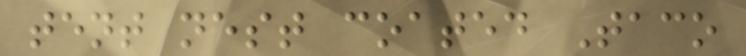tent nest coated Taco
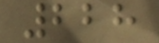228
